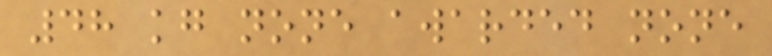48 kg none awarded none
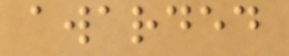awarded
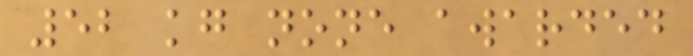52 kg none awarded
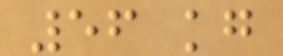56 kg
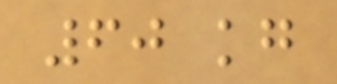60 kg
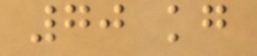70 kg
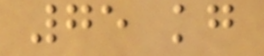75 kg
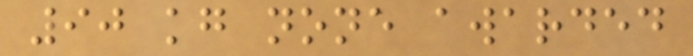90 kg none awarded
